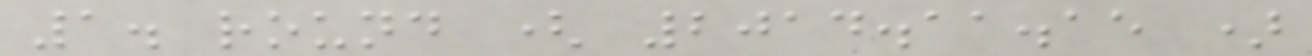1. round ( 2014.11.15 )
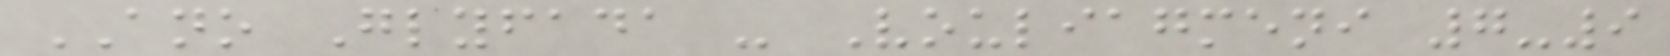ANO Glyfada - Vouliagmeni 7-9
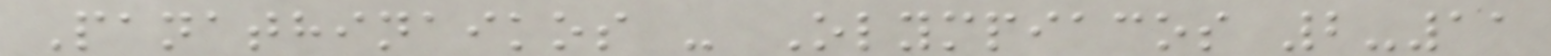Panathinaikos - Olympiacos 2-11
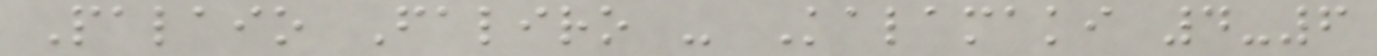Palaio Faliro - Kalamaki 4-6
